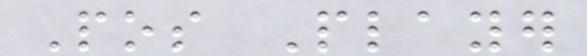Pos Player
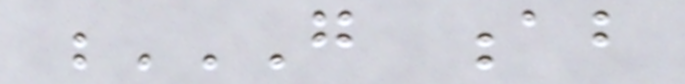G AB
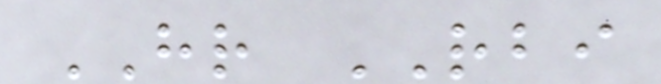HR RBI
